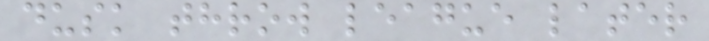dusk throw league later
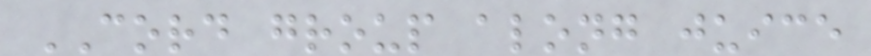CORD group along juice
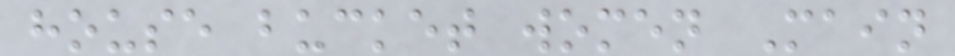house bucket women Main
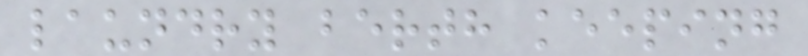laundry berth keeping
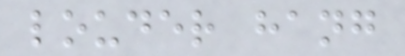louder hang
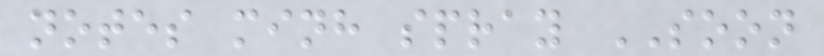notes minh spray SOON
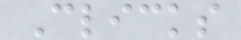Clicks
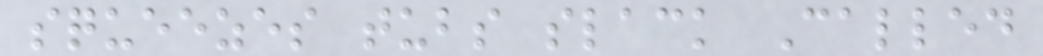squeezes tubs slack Called
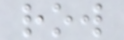row
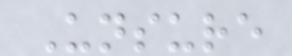Unsure
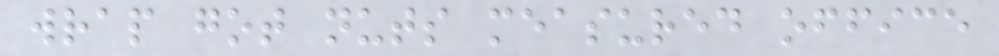wrap got nuts measured office
